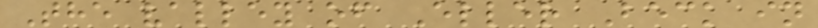The valley of Eller Beck in
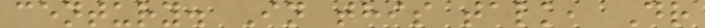century. In this talk, Dr
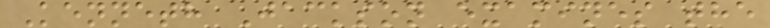Kenneth Jackson examines the
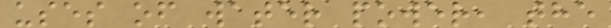uses of water power, the
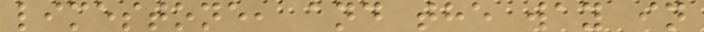limestone, and the way in
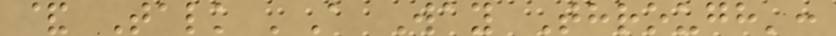& Talk 'A Way Through':
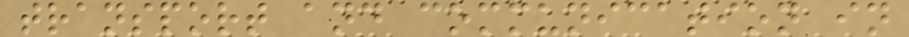transport and communication in
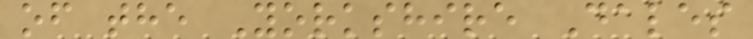of the Yorkshire Dales
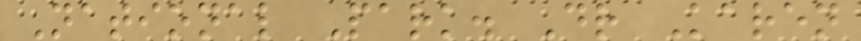National Park. Dr Karen
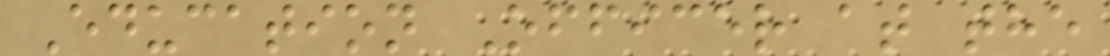Education Officer at the
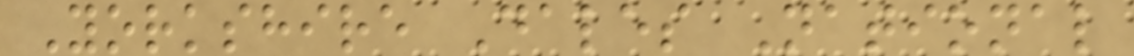Yorkshire Dales National
